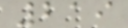219
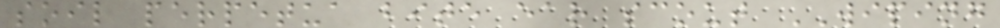soil perpetua bite ear scout WIPING
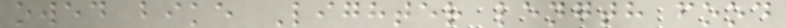owed bike Lighter length food
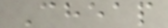Cheap
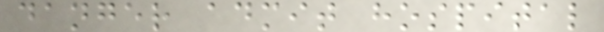danger admit hospital
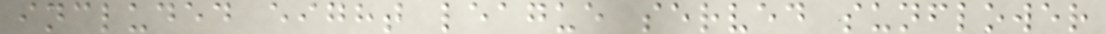included eight league served sunflower
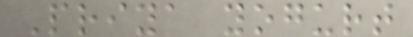Priya yogurt
